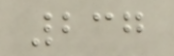237
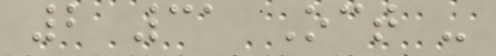2 31 Oct -
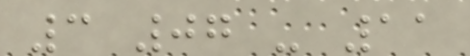3 07 - 11
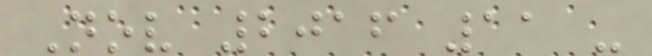Nov 2016 11 -
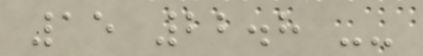15 22.8 --
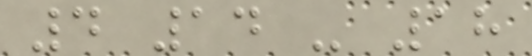4 14 - 18
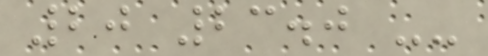20 23.0 --
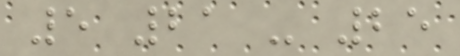5 21 - 25
